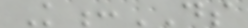K:DS
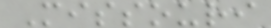Missouri
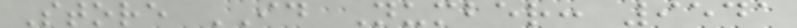Store ID Number: 9541
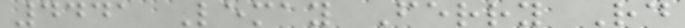4441 Lemay Ferry Rd
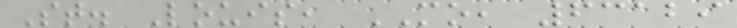St. Louis, MO, 63129
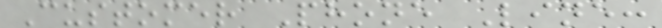Customer Phone Line:
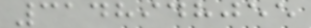3148948055
